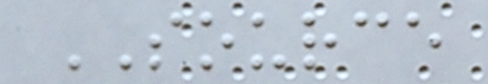SOURCE
